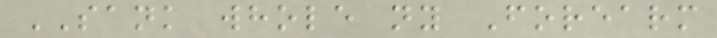SANK whole ny Forearm
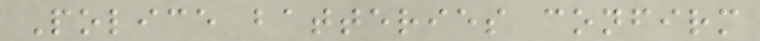Police batteries confirm
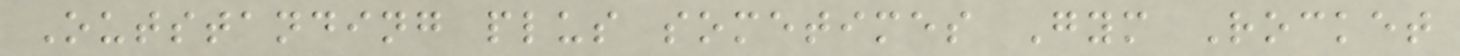Outstanding plus sometimes Gym Rocket
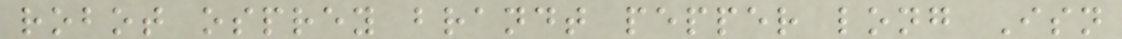robot osprey brandt pepper long Isn
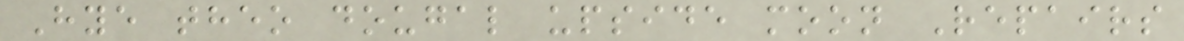Hye theo dougal upside moon Repairs
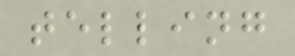telling
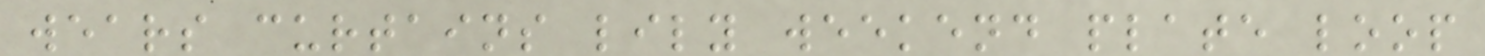wears curtains lily weekend plate loop
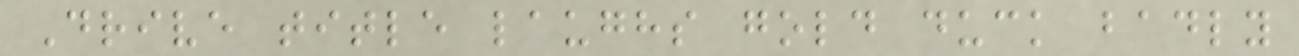Drive title laughs gold duck badly
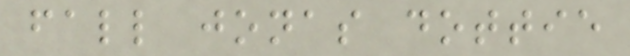fall jonas dottie
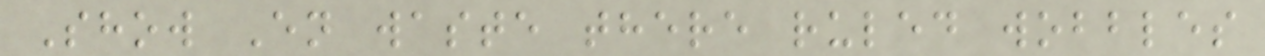Show En waste there ruled wobbles
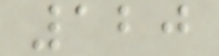120
